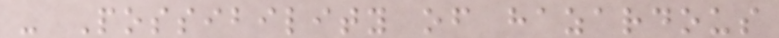- Possibility of hazardous
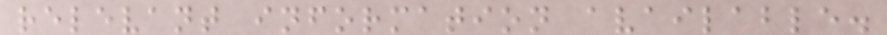relevant information available.
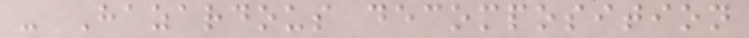- Hazardous decomposition
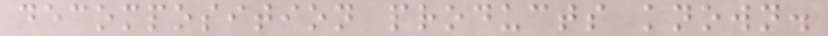decomposition products known.
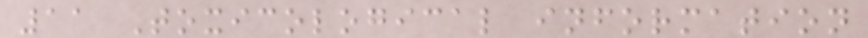11 Toxicological information
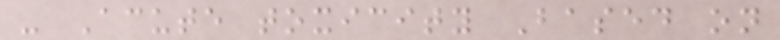- Acute toxicity Based on
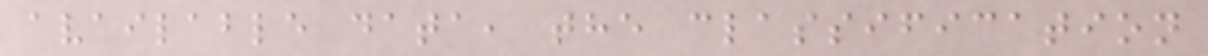available data, the classification
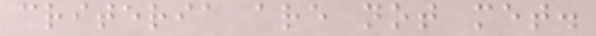criteria are not met.
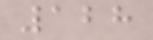128
